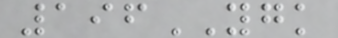196YGK
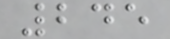245
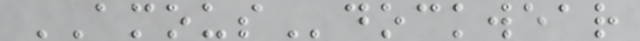AMOUSdockwear
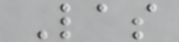Las
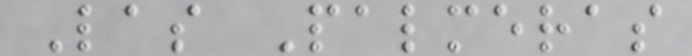Las Palmeras
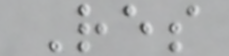Res
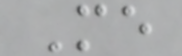Me
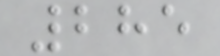285
